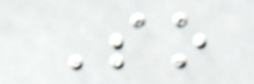So
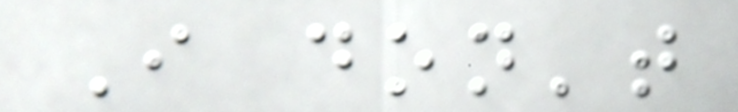I don't
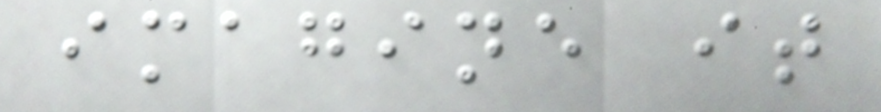imagine it
